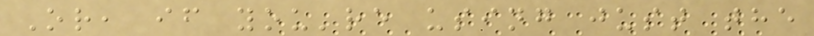Or, if you're using just the
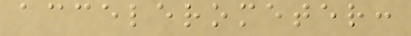accelerometer:
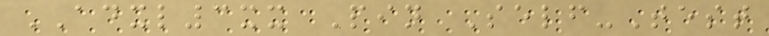ADXL3xx Pin Self-Test
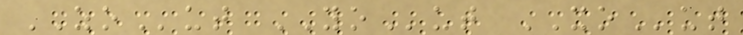ZOut YOut XOut
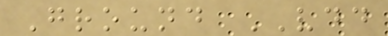Ground VDD
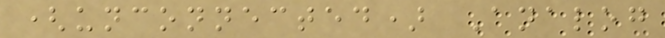(unconnected) Analog
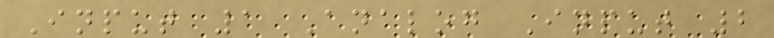Input 1 Analog Input 2
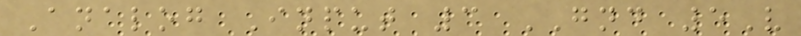Analog Input 3 GND 5V
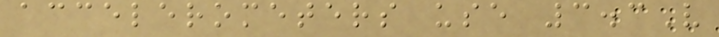accelerometers use 3.3V
